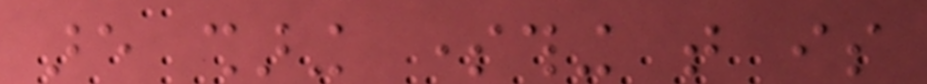are sharing something that is
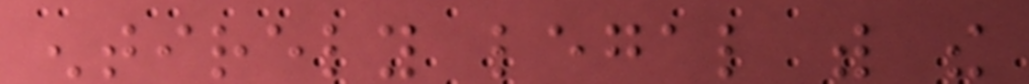entirely legal with the
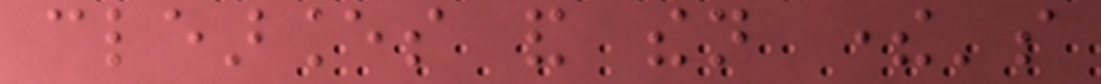clearances and then there's
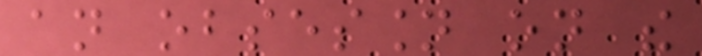an obsession on the
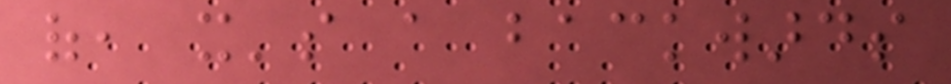of, it's a backwards
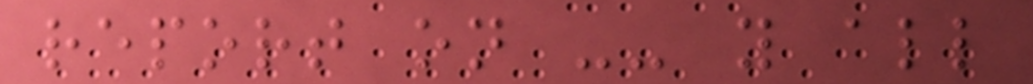report on -- you all
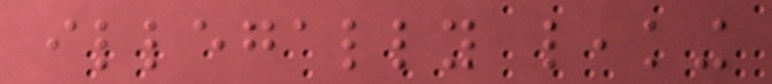illegally leaking
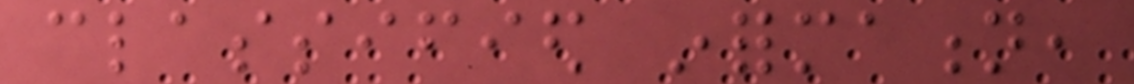classified information,
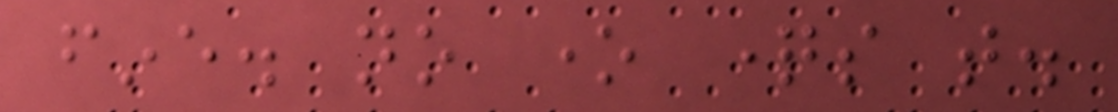fine. no one questions that.
